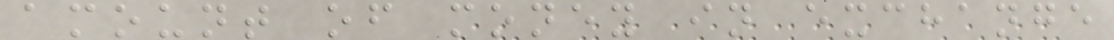amount of money in exchange
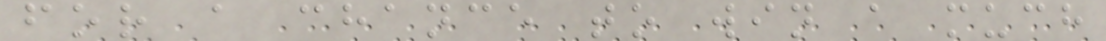for a chance to win a much
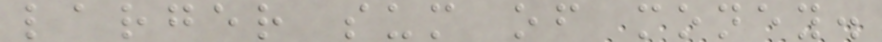larger sum of money.
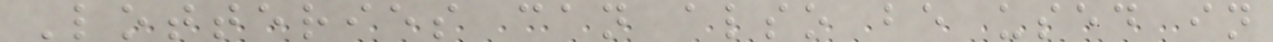Lotteries can also be used in
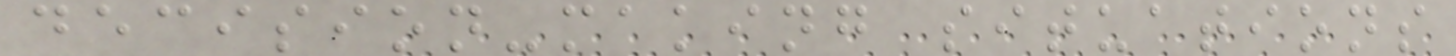decision-making situations
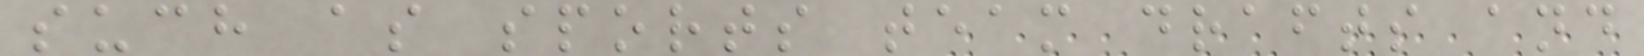such as sports team drafts and
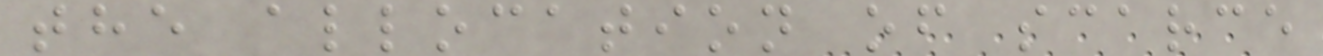the allocation of scarce
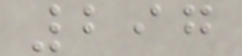297
